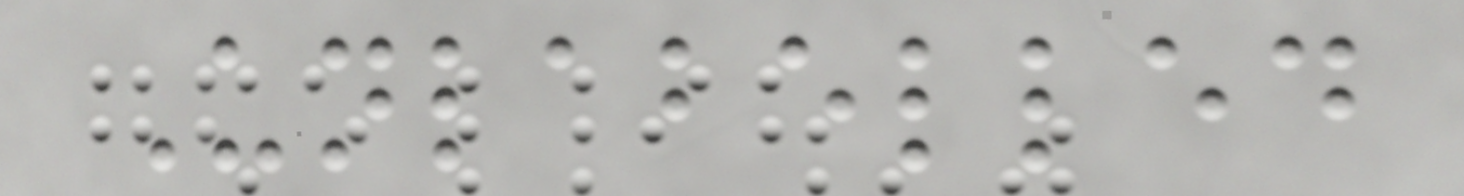Unlabelled
